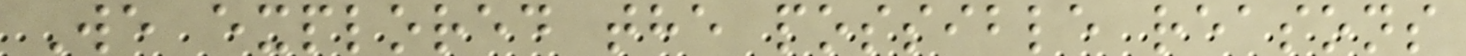We explored the possible reasons
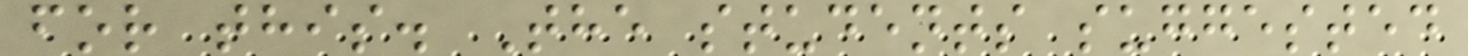for this. The students suggested
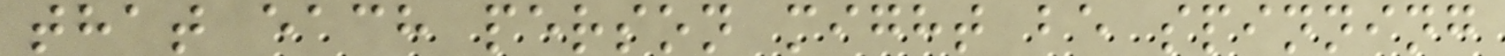that each person might be spinning
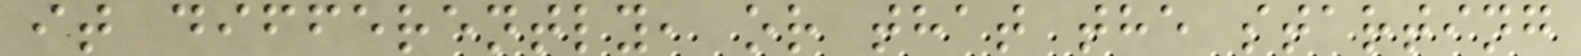it differently, or that the starting
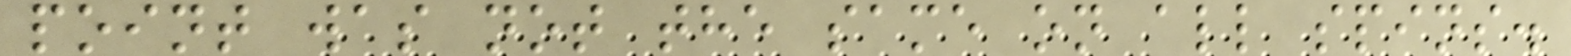point was not the same on all spins.
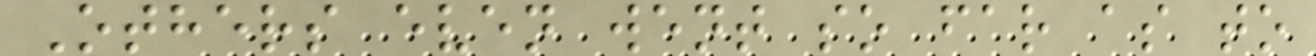Others even went so far as to
